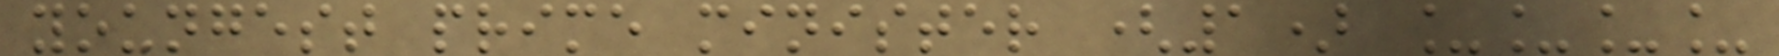youngest prime minister (1) ____
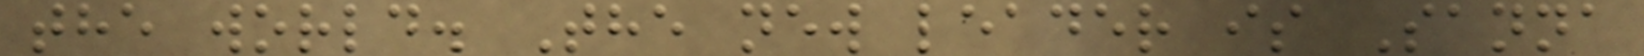the world. The new leader is Sanna
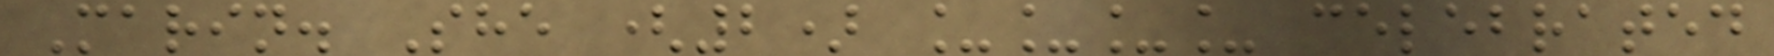Marin. She (2) ____ celebrated
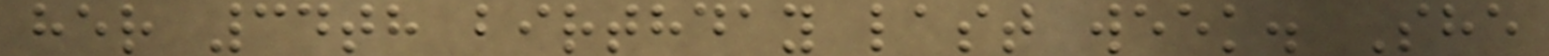her 34th birthday last week. She
